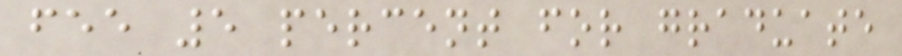fee 5 percent for graduate
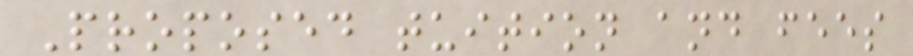Proposed tuition and fees
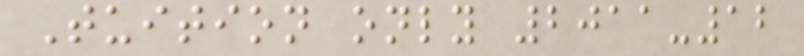Tuition only 2011-12
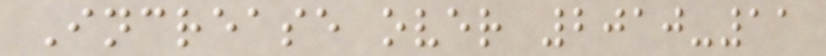Increase over 2010-11
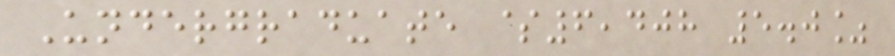Undergraduate $6,408 5.0%
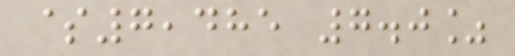$7,485 7.0%
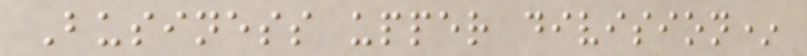Business upper division*
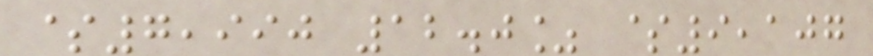$7,990 12.0% $9,107
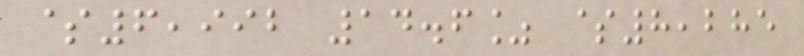$6,992 14.6% $8,285
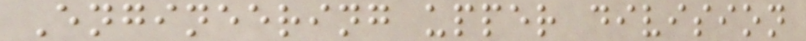Engineering upper division
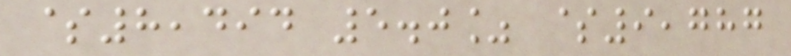$8,494 5.0% $9,787
